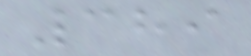389
